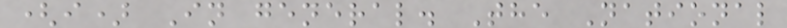(i) In general. The National
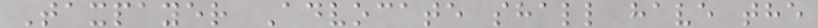Taxpayer Advocate shall have the
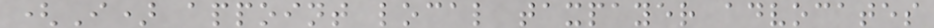(I) appoint local taxpayer advocates
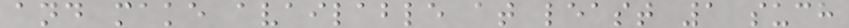and make available at least 1 such
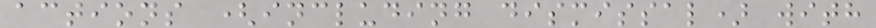actions (including dismissal) with
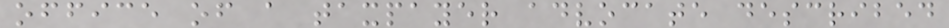office of a taxpayer advocate described
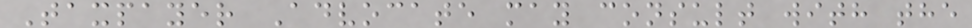Taxpayer Advocate may consult with the
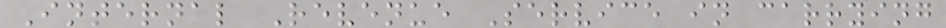Internal Revenue Service in carrying
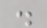.
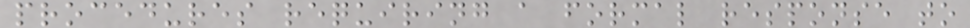procedures requiring a formal response to
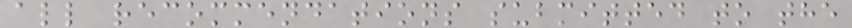all recommendations submitted to the
